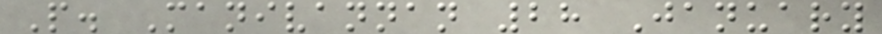P. Manivannan 28 January
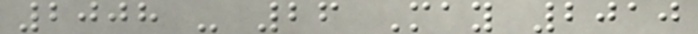2008 - 26 May 2010
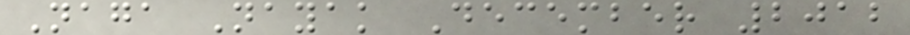Naga Nayak December 2012
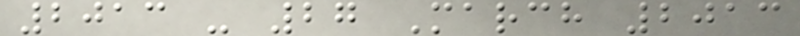2013 - 27 March 2013
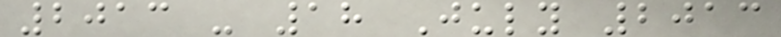2013 - 18 July 2013
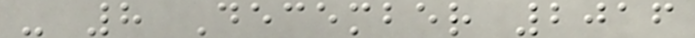- 8 December 2016
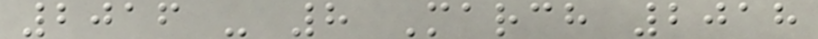2016 - 8 March 2018
